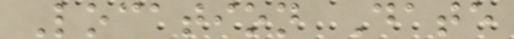Location Date
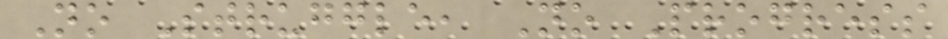No Struggle, No Progress
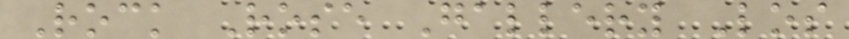Rock Rose Gallery Los
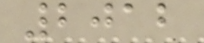2012
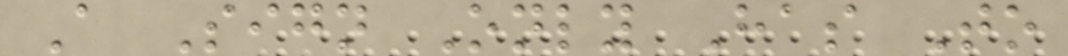A Sign Only Has To
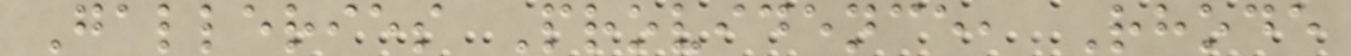Galleries Providence, Rhode
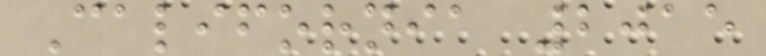California 2015
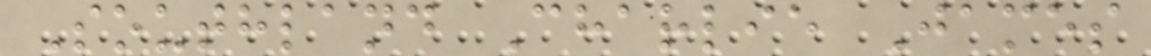Southland Charlie James
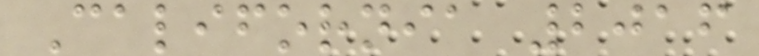California 2016
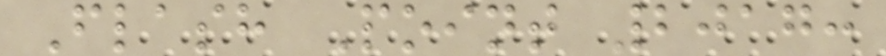Flash Point 2017:
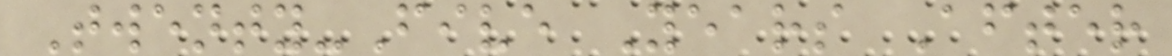Twenty-Five Years After
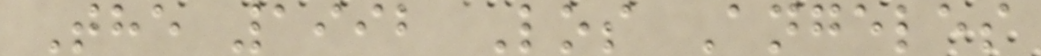The 1992 Los Angeles
